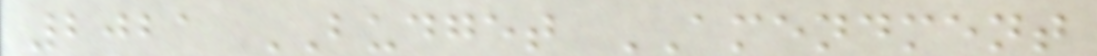2021 BUDGET AMENDMENT
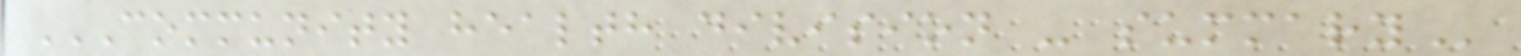COMMUNITY HEALTH DIVISION - SUMMARY
